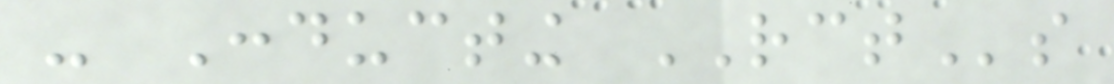- Conducting RCTs
